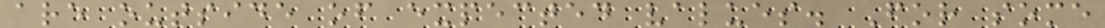are outside of expected values. For some
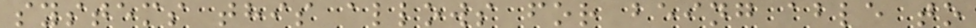systems this allows for being able to
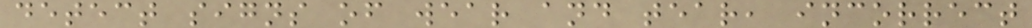detect signs of wear and tear, incorrect
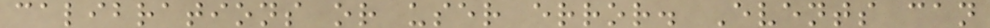calibrations or user error. Events can
